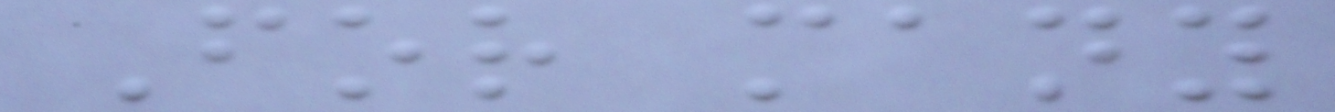For many
